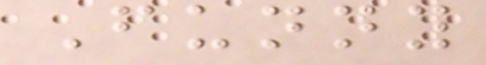Funny
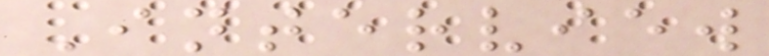Interview
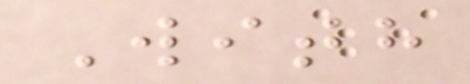With
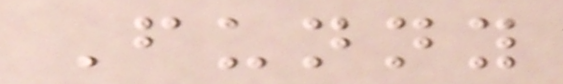Funny
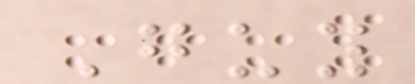Guy
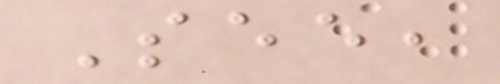See,
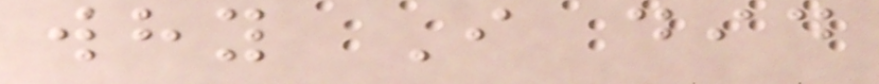why I did
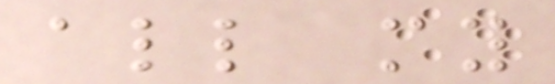all my
